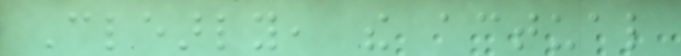Clearly, the actual
